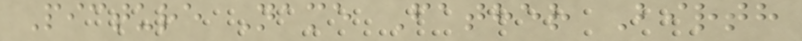Picture Name Father Birth
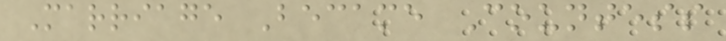Marriage Became Countess
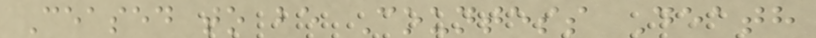Ceased to be Countess Death
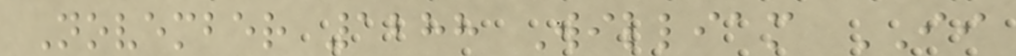November 1288 William II
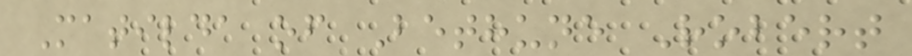Matilda of Bethune Robert
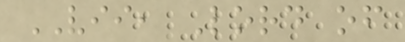VII, Lord of
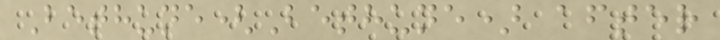Bethune(Bethune) after
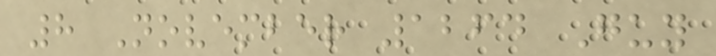8 November 1264 Guy
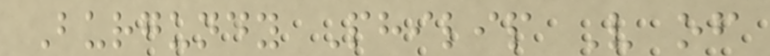Burgundy Philip V of
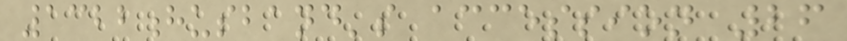1322husband's accession 26
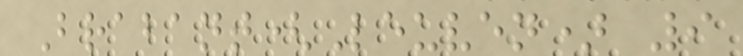Brabant(Leuven) 9
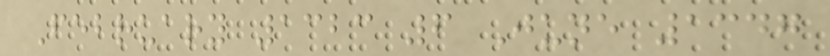February 1323 6 June 1347
